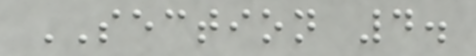SECTION 4.
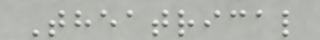Theatrical
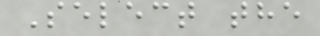Select the
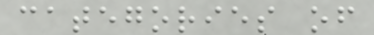categories of
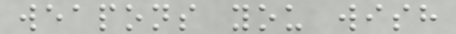weapons you wish
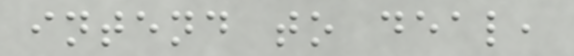intend to deal,
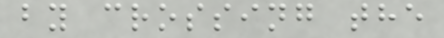by crossing the
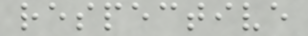respective
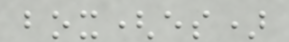box(es)
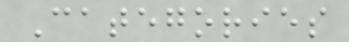Categories
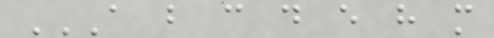A B C D E H M
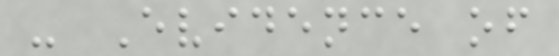- Evidence of
